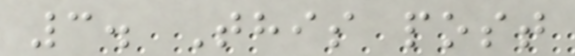3. This post
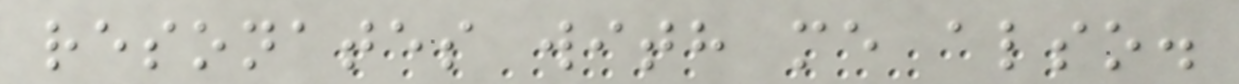resonates with me also.
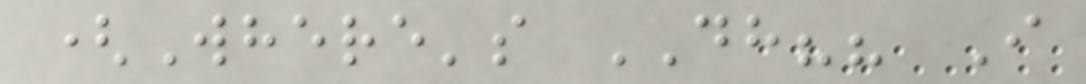(Where's DH?? I
